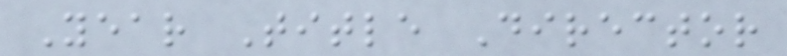Year Title Director
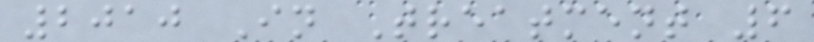2010 In Treatment 6
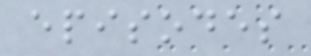episodes
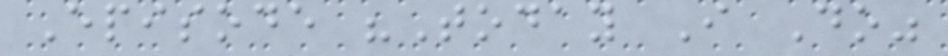Episode "Today I Do"
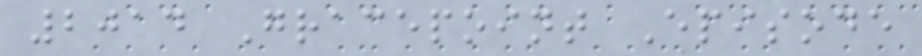2014 Gracepoint Episode
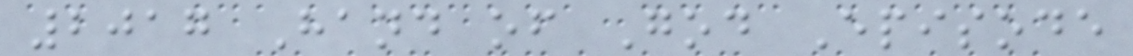2017 Hand of God Episode
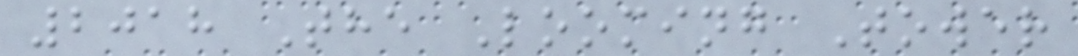2018 The Looming Tower
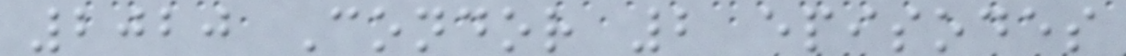2020 Condor 2 episodes
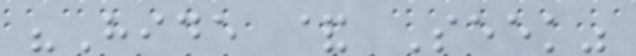"Hide & Seek"
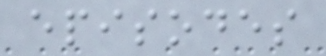episodes
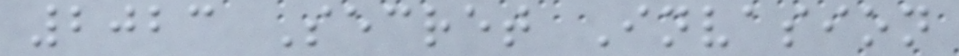2023 Secret Invasion
